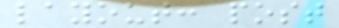layout: post
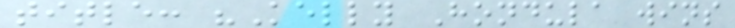title: "Kelly Hondula wins
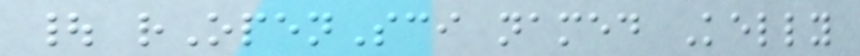| rOpenSci named Kelly
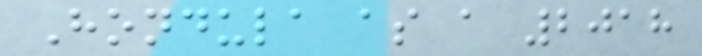Hondula as a 2018
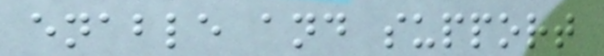enable and support
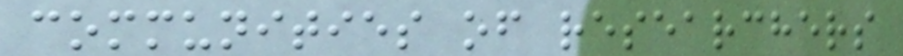communities of researchers
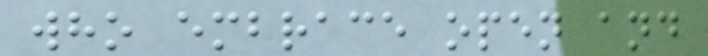who embrace open and
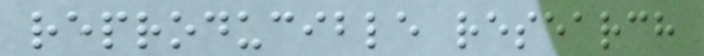reproducible research
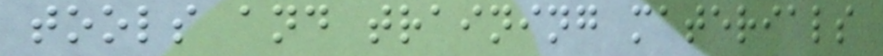tools and training materials
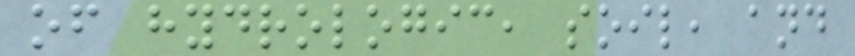of hydrologic, soil, and
